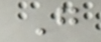G
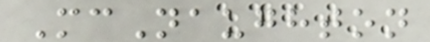McNaughton
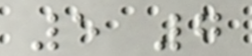5 7
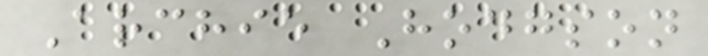Archie Hodgson
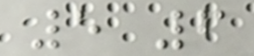5 6
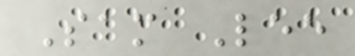Sam Lee
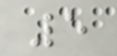5
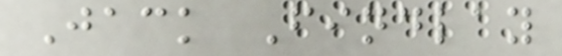Jack Findlay
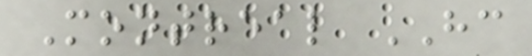Montreal HC
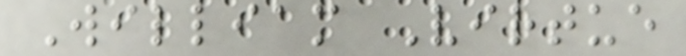William Virtue
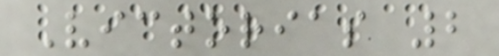Victorias 2
